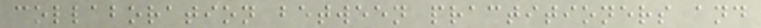collaboration between practitioners and
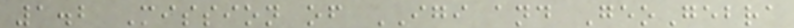1.2 Mission of IGI and GeoGebra
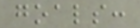goals:
